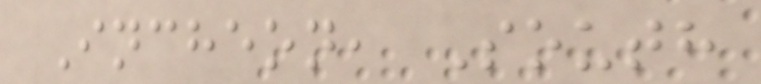Incheon, South
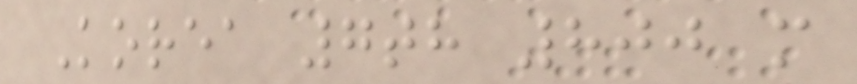Korea 7th 800 m
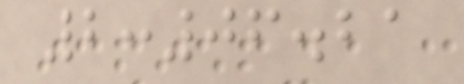2:06.21
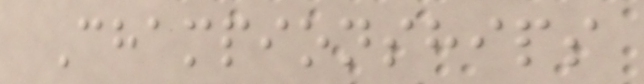Championships
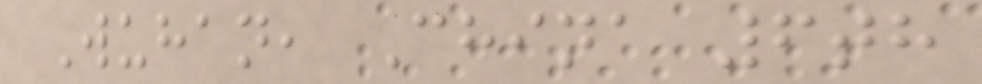Wuhan, China 6th
